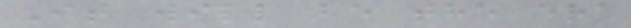It will be the era
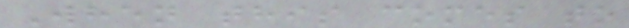When this comes to
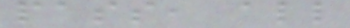pass, all
